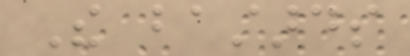The bastards
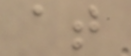at
